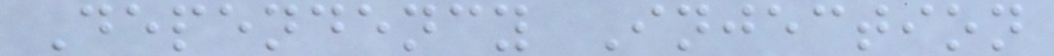Dependency Injection
